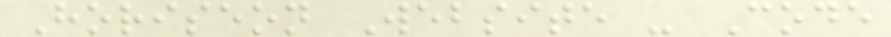Horiseon Website - Code
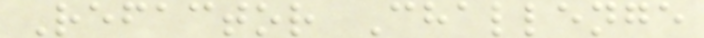Refactor Challenge
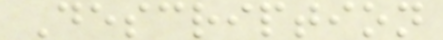Description
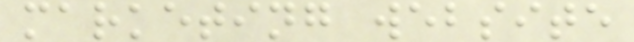marketing website
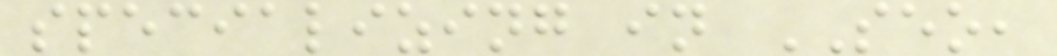specializing in SEO,
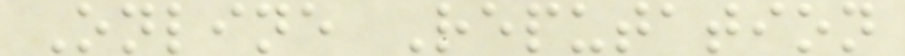Online Reputation
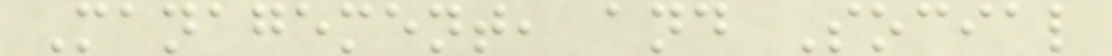Management, and Social
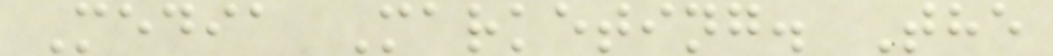Media Marketing. The
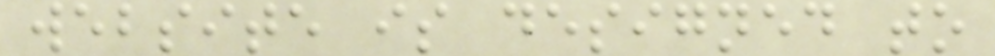website is designed to
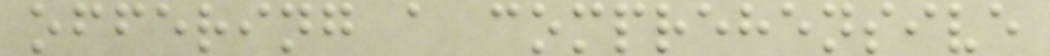offering a comprehensive
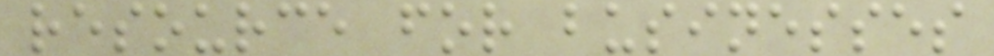resource for businesses
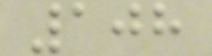108
